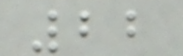22
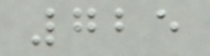725
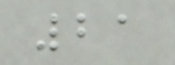21
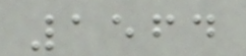1564
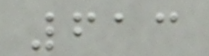613
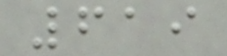619
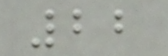22
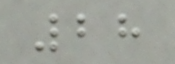28
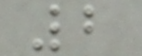2
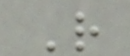R
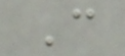C
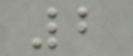2
